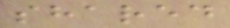shared
